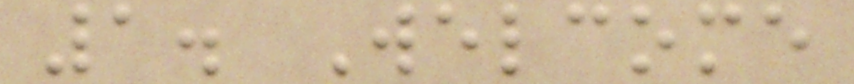1. Welcome
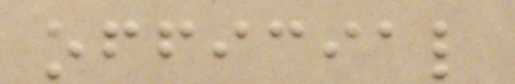official
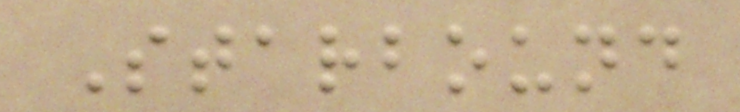Starbound
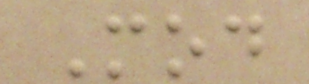Mod
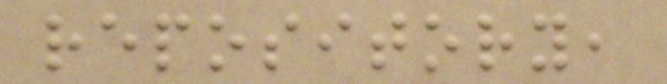repository,
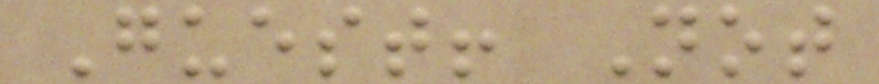Guest! Not
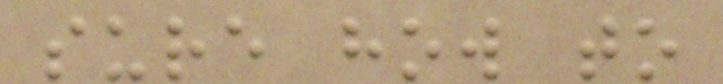sure how to
